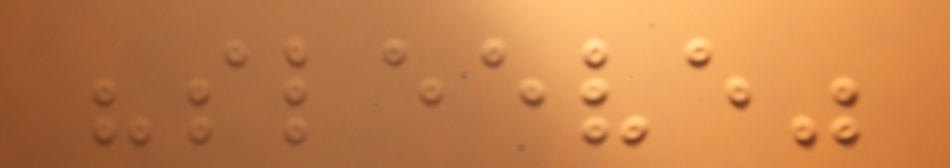"sleeve"
